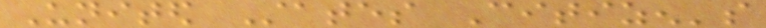United States Citizen's
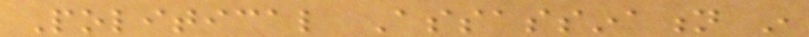Political Assassination in
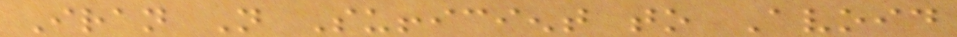Iran Not Sufficient to Avoid
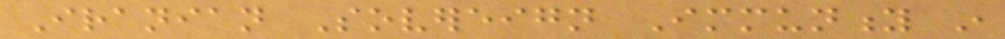Iranian Sovereign Immunity in
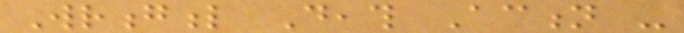Wrongful Death Action -
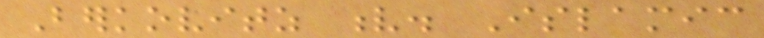Berkovitz v. Islamic
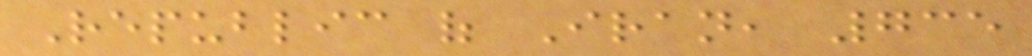Republic of Iran, 735
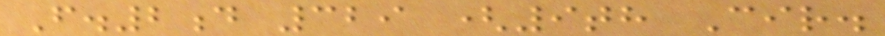F.2d 329 (9th Cir.
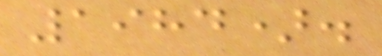1984).
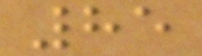85
